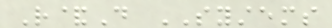R&D SYSTEMS
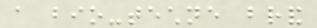a bio-techne brand
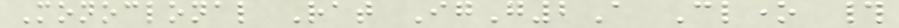Monoclonal Rat IgG2A Clone #
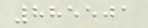885501
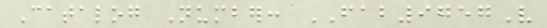Catalog Number: FAB9757V
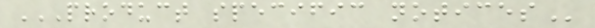PRODUCT SPECIFIC NOTICES
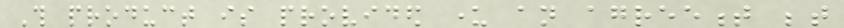This product is provided under an agreement between
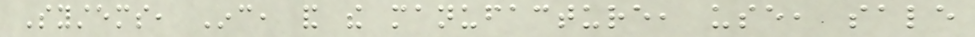Systems, Inc, and the manufacture, use, sale
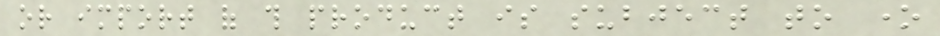or import of this product is subject to one
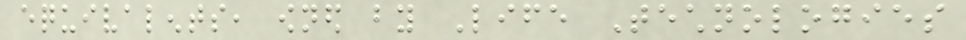equivalents, owned by Life Technologies
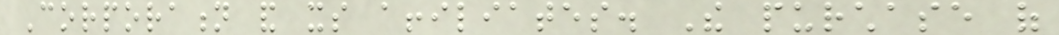Corporation and its affiliates. The purchase of
